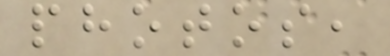photos,
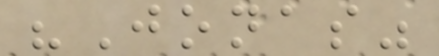"Jonas"
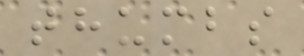thumbs
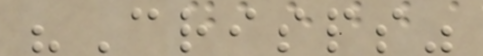"Crisps"
